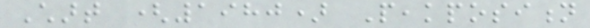Chart (1980) Peakposition
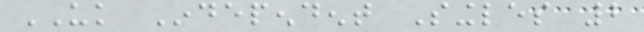UK Independent Singles 2
